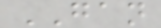GAN
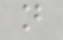n
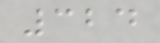324
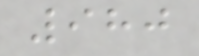980
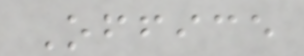Office
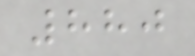880
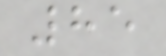85
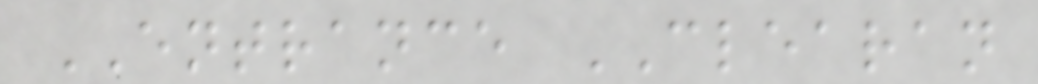ENTRANCE CLEARAN
